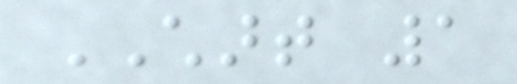CHART 1
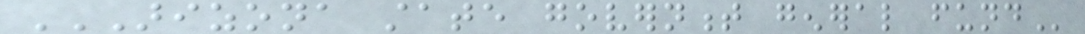ARIZONA STATE GOVERNMENT GENERAL FUND
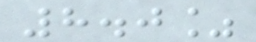8.0%
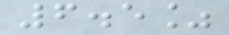6.5%
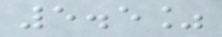5.5%
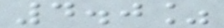4.0%
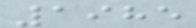1985
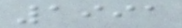1991
